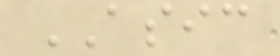ASIC
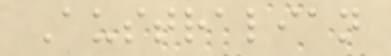Australian
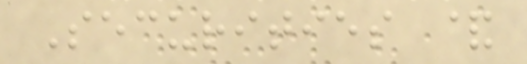Securities &
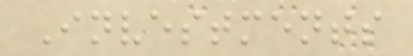Investments
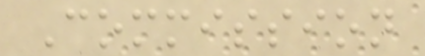Commission
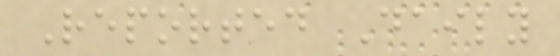Reported Daily
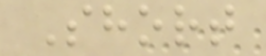Short
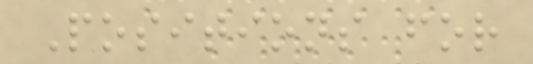Positions for
